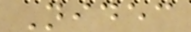Nidec
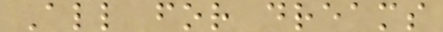All for dreams
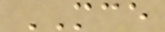MCE
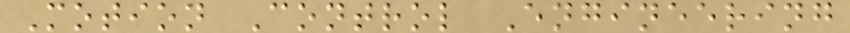Motion Control Engineering
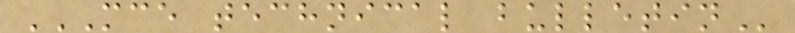MCE TECHNICAL BULLETIN
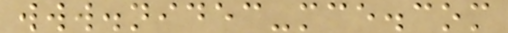www.nidec-mce.com
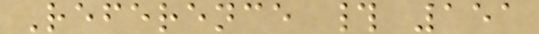Reference # 151
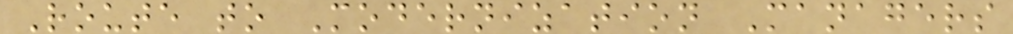Route to Modernization Managers
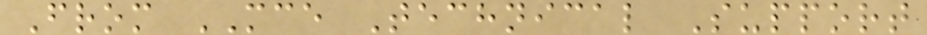From MCE Technical Support
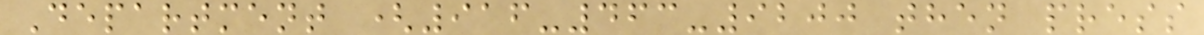Department (916-463-9200 then press
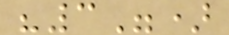"3")
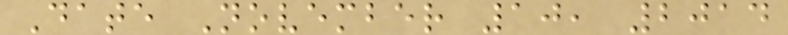Date November 10, 2014
